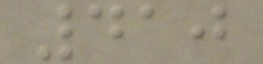410
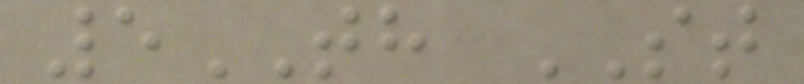5TH ST
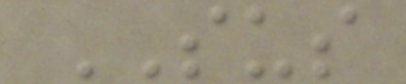SUS
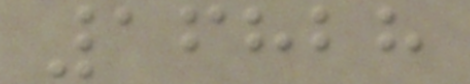16828
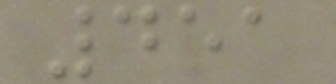451
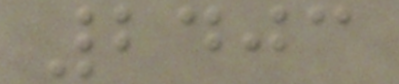2403
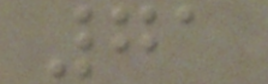71
